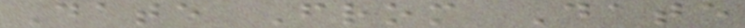Date From Date
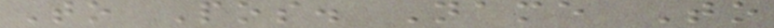To Pos. Name To
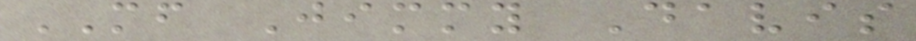MF Jimmy Davis
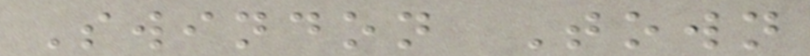Swindon Town
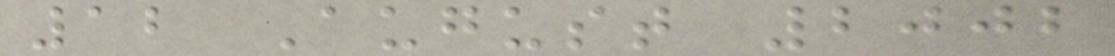12 August 2002
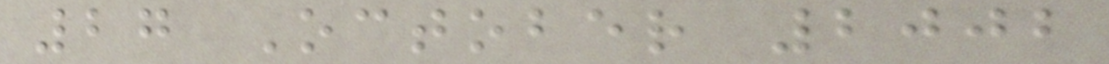27 October 2002
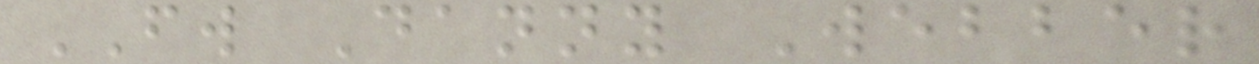FW Danny Webber
